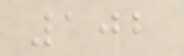102
